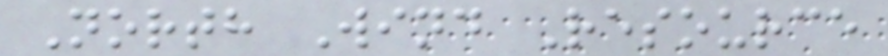North Wind Resource
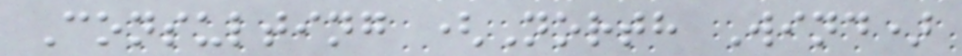Consulting (North Wind)
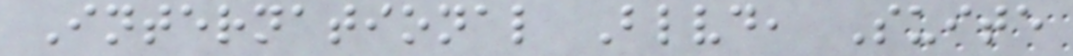International Blvd, Suite
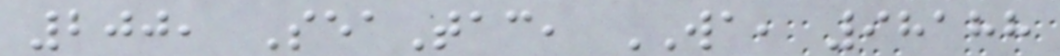200, SeaTac, WA, 98188
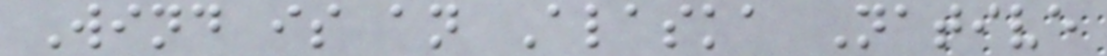Wind is an Alaska Native
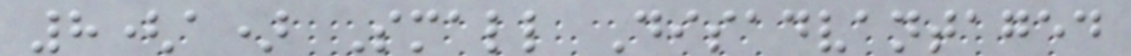8(a) Small Disadvantaged
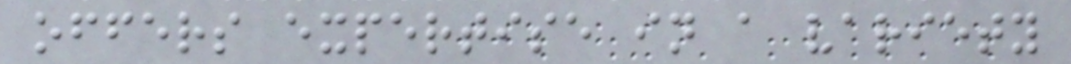offers expertise in a variety
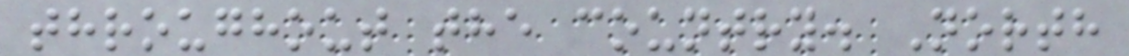throughout the country. North
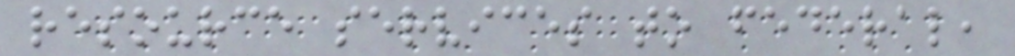resource services to federal,
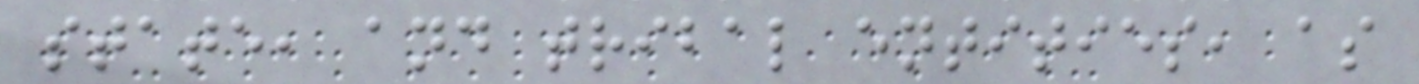state, and tribal entities, as
